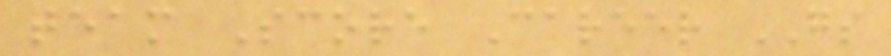team Score Career GS
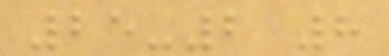25-2 8
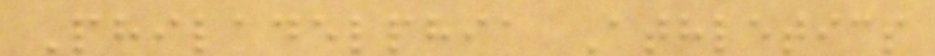Philadelphia Athletics
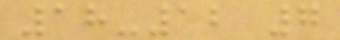18-12 7
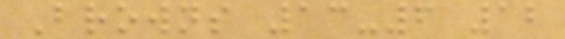Browns 13-6 12
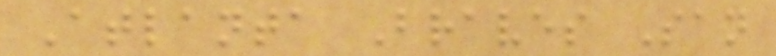Atlanta Braves San
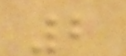2
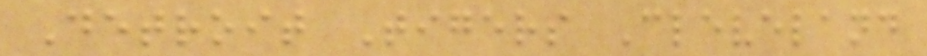Detroit Tigers Cleveland
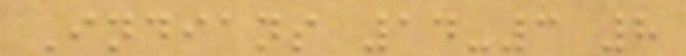Indians 14-3 8
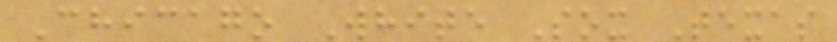Chicago White Sox Texas
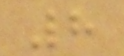8
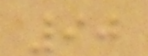90
